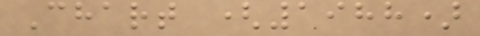Chart (1988)
